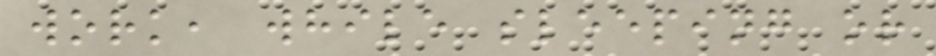work, while sleeping or
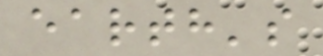earth's
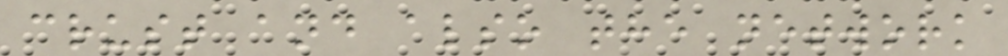crust and also the network
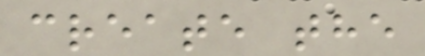create the
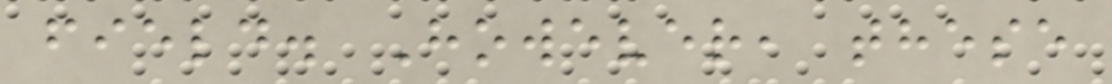field. However, these
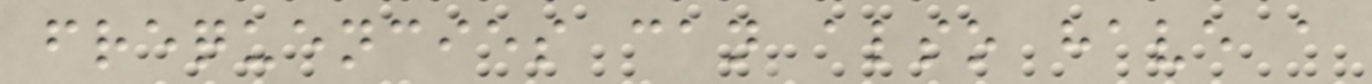frequencies can also have a
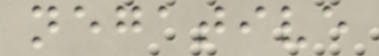negative
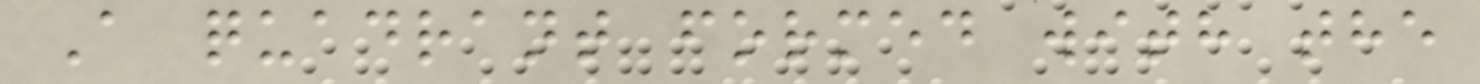A quadrant formed with the
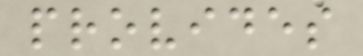provides
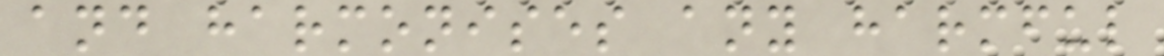and harmonises any harmful
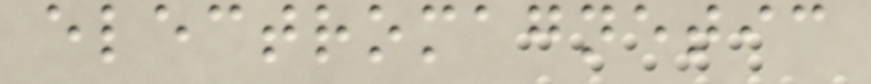electromagnetic
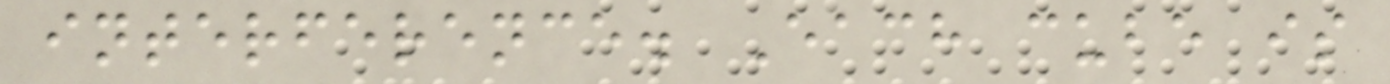interference. Each cube is
